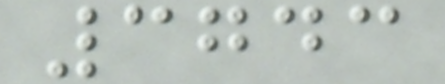3743
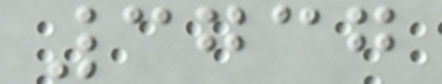3737
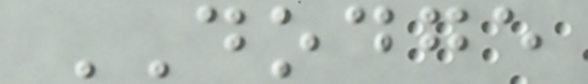DODGE
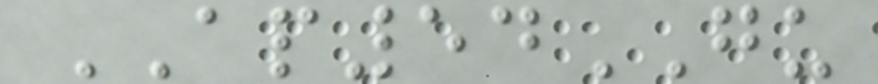AP54GU
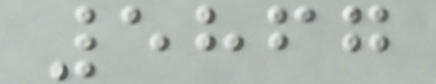5867
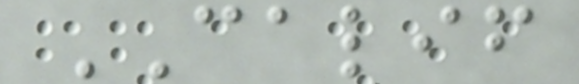CALIF
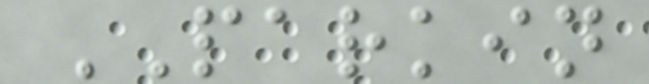PARKIN
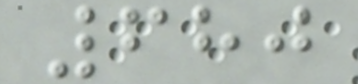680
